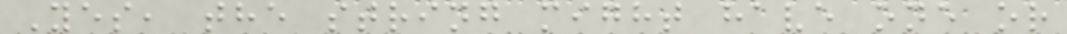Yes, the string might have one or
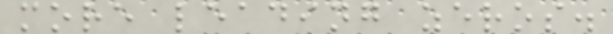more leading zeros.
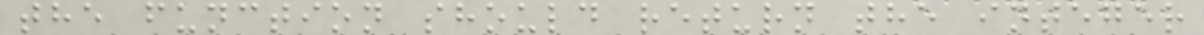the function should return the integer
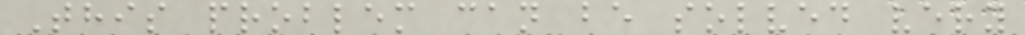This problem can be solved very
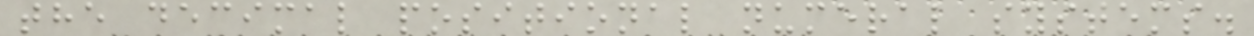the decimal positional numeral systems.
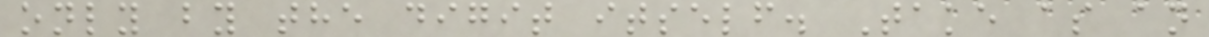only by the digit itself. Take as an
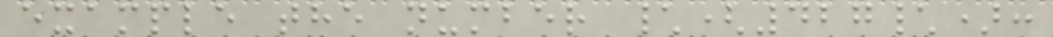example the number \(427\):
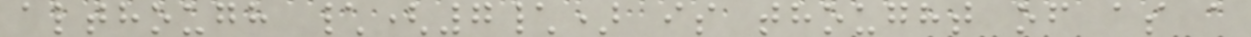although \(7\) is thought of as a
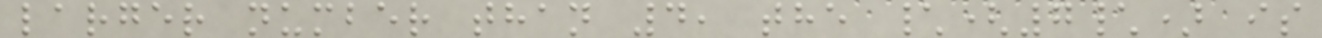larger number than 4, the \(7\) is
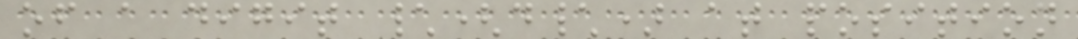of a digit \(d\) at position
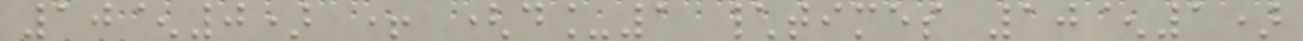10^0) + (d_1 \times 10^1)
